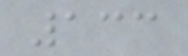133
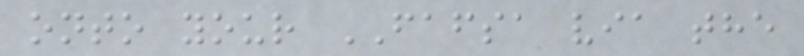onto your FAFSA via the
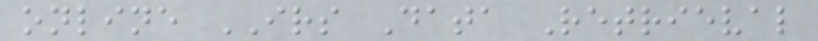online IRS Data Retrieval
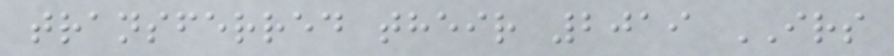transferred their 2019 IRS
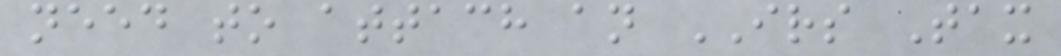need to attach an IRS Tax
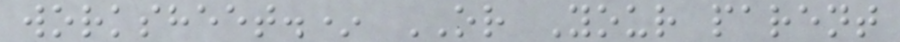worksheet.* OR Your parent
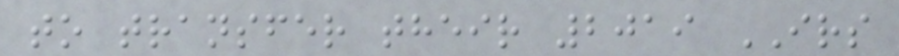to transfer their 2019 IRS
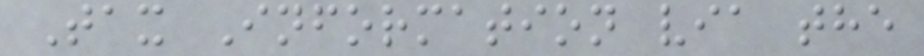Tax Information via the
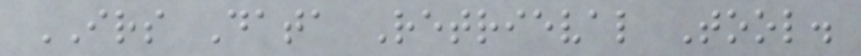IRS Data Retrieval Tool.
